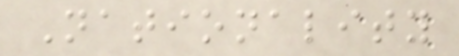Nationality
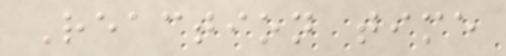Reaction time
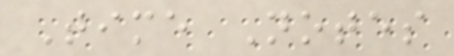Time Notes
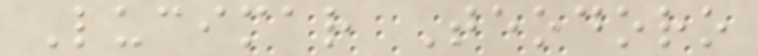Lucimar Teodoro
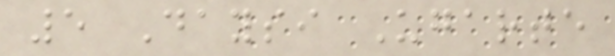5 Daysi Ugarte
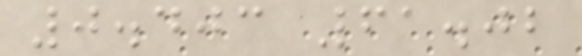0.403 61.02
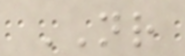NR
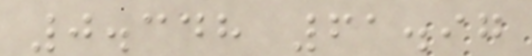0.348 61.97
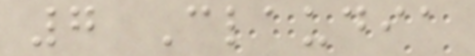7 Claudia
